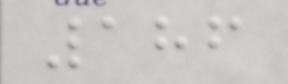186
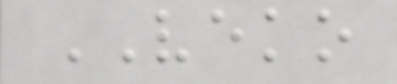VEKO
